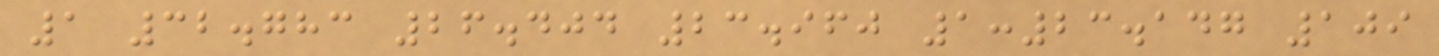1 32.783 26.404 23.960 1:23.147 109
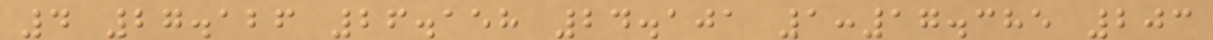4 27.126 26.158 24.101 1:17.385 203
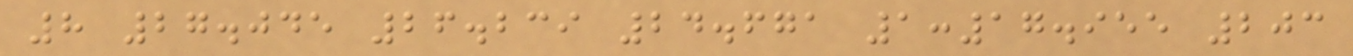8 27.045 26.239 24.671 1:17.955 203
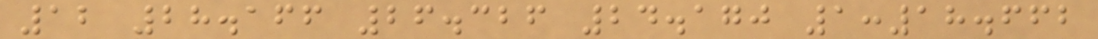12 28.166 26.326 24.170 1:18.662
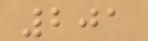201
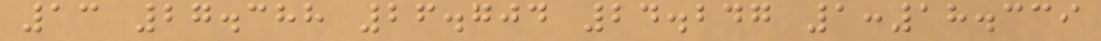13 27.388 26.704 24.247 1:18.339
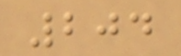204
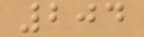204
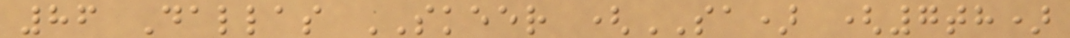86 Dallas SKEER (SA) (7th)
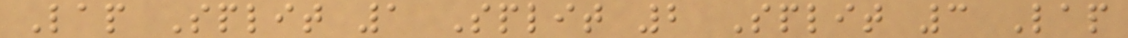Lap Split 1 Split 2 Split 3 Lap
